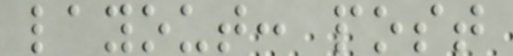layout: post
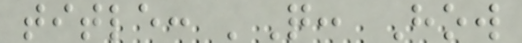title: 'Q: How
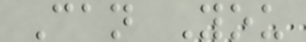Can You
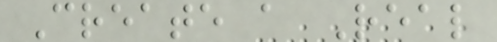Create a Real
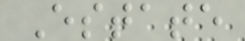Estate
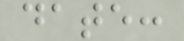date:
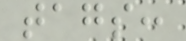tags:
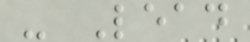- Lead
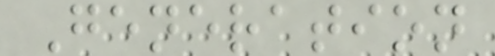Generation
